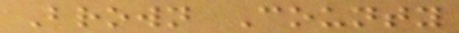Brown County
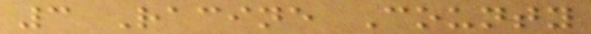3 Racine County
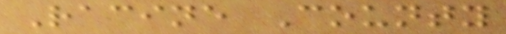Racine County
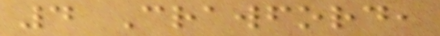4 Crawford,
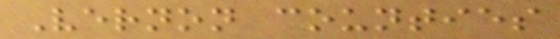Vernon counties
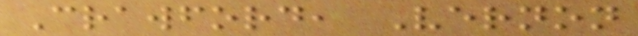Crawford, Vernon
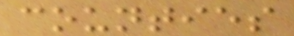counties
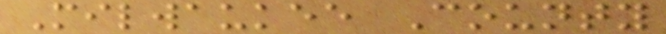Milwaukee County
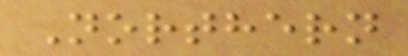Northern
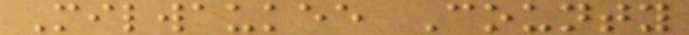Milwaukee County
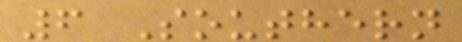6 Southern
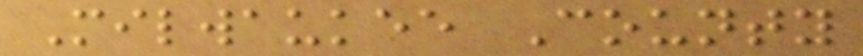Milwaukee County
